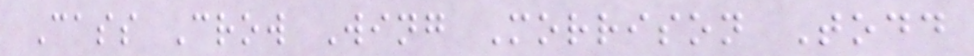Cass Crow Wing Morrison Todd
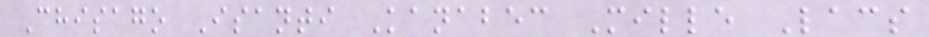Chisago Isanti Kanabec Mille Lacs
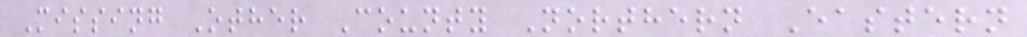Missing Other County Northern Eastern
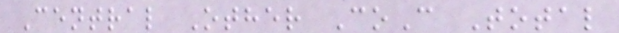Central Other CoC Total
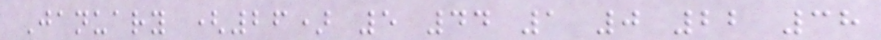January (26) 5 44 1 0 22 38
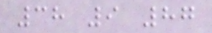38 9 87
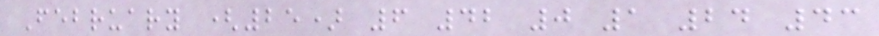February (25) 6 42 0 1 24 43
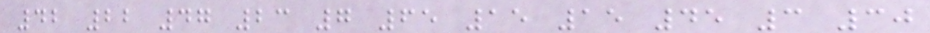42 22 47 23 7 65 15 15 45 3 30
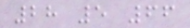28 5 66
